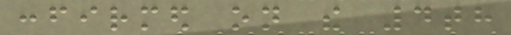confirmed on the 4th
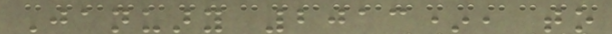January 2013*, to
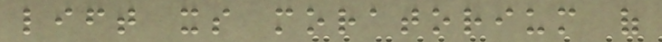lift its moratorium of
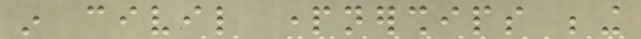in civil partnerships being
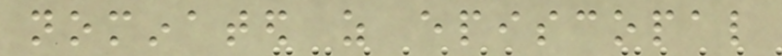nominated as episcopal
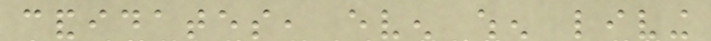candidates, even when living
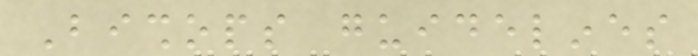Bishops guidelines
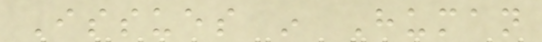Issues in Human
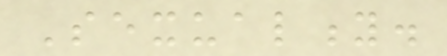Sexuality.
